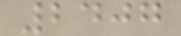2407
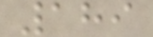189
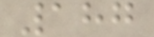187
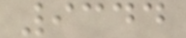9344
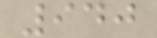940
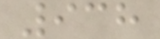938
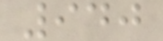940
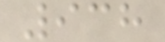938
